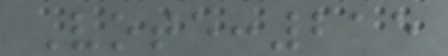Vote:215
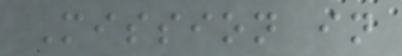Mission in
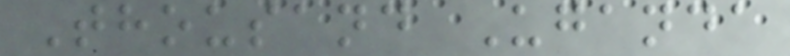Thousand Uganda
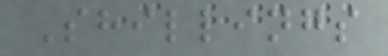Shillings
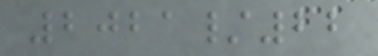2021/22
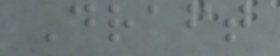Draft
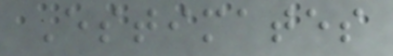Estimates
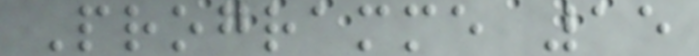Programme 15
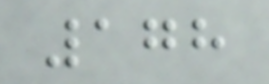178
